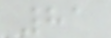81
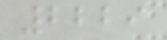2229
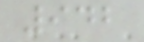942
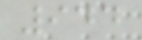944
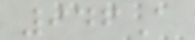946A
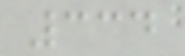334
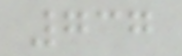737
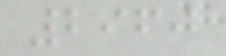2960
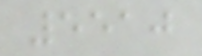5510
